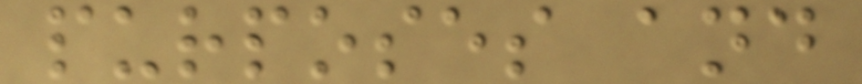purposes and
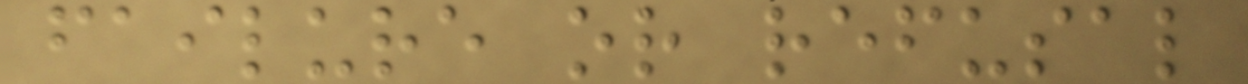failure or refusal
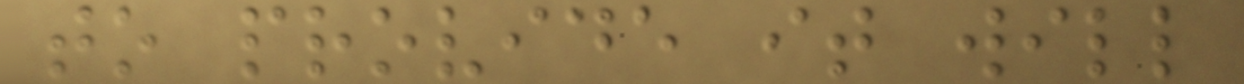to provide it will
